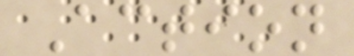Action
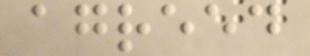agreed
